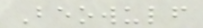Beowulf
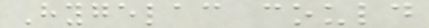Hygelac could
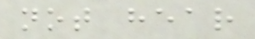not hear
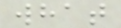what
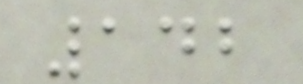142
